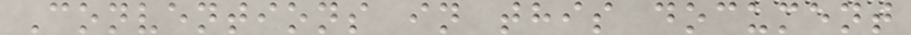Conventions in this document
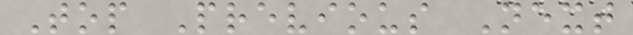Top Previous Next
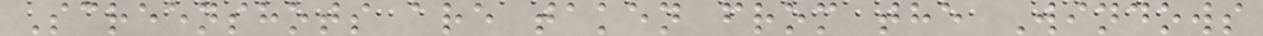Screenshots are taken from the Windows
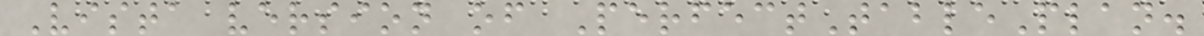Vista version of PerfectTablePlan.
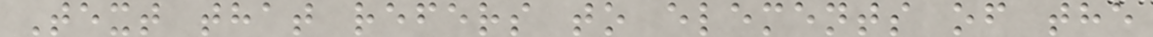Text that refers to elements of the
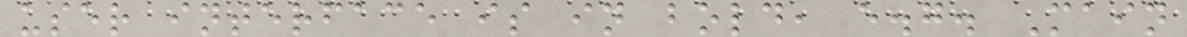user interface is in bold, e.g. Main
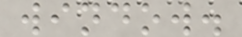window.
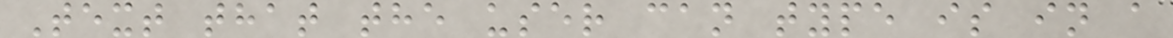Text that the user can type is in a
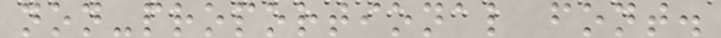non-proportional font.
